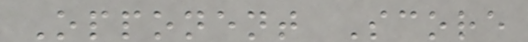Opponent Score
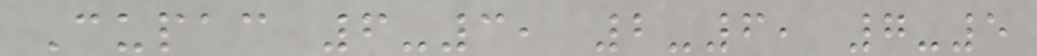Cupac 6-3, 2-6, 7-5
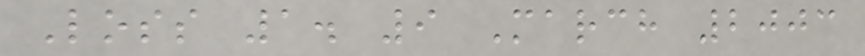Loss 1. 9 March 2003
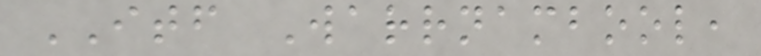ITF Warrnambool,
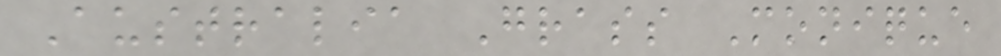Australia Grass Monique
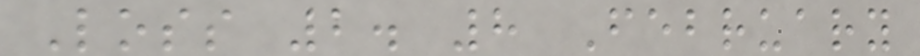Loss 2. 8 February
